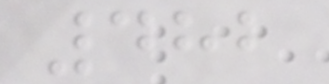482
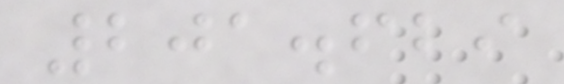201.629
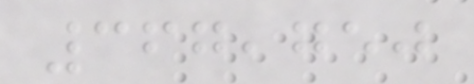367,750
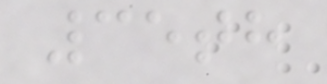35th
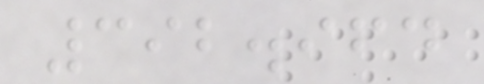392.964
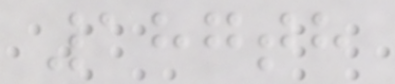187th
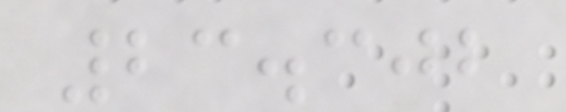23.302
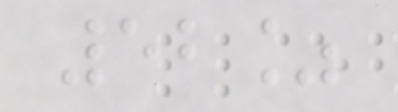52%
